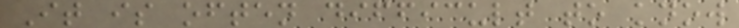It is often difficult to know
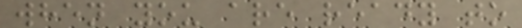when you are ready to
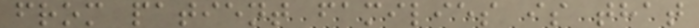from patient families is that
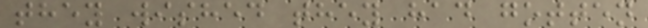they wished they had gotten
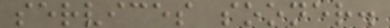services sooner.
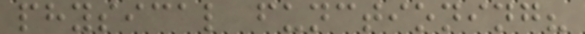physical functioning?
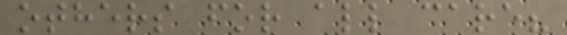others for all care?
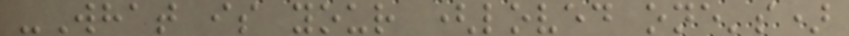-What is your (loved one's)
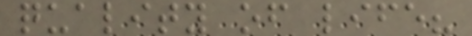quality of life?
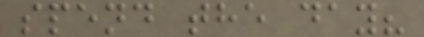spend the day?
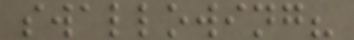swallowing?
